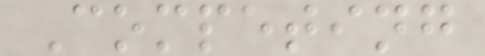Competing
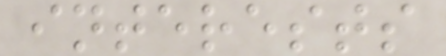interests
